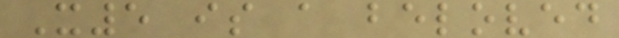X5 is a beloved
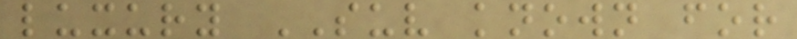luxury SUV known for
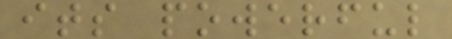its powerful
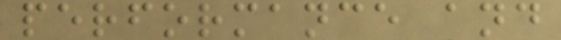performance and
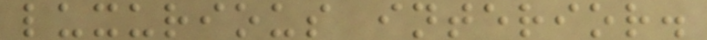luxurious interior.
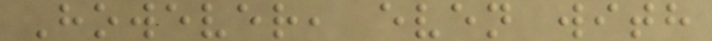However, even with
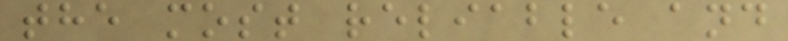the most reliable and
